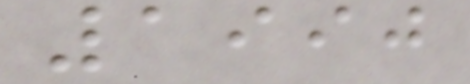1990
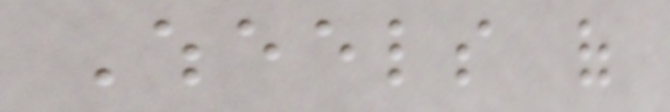Wheels of
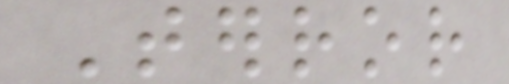Terror
